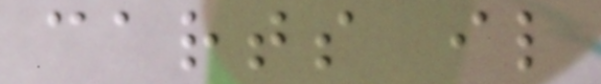carts il
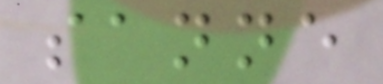sanne
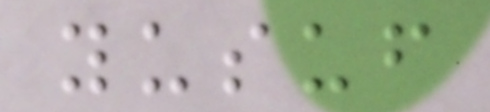yusuf
